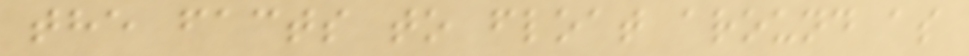the facts to float around as
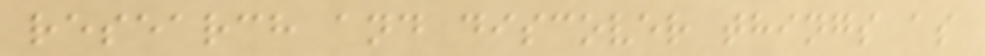research and discover things as
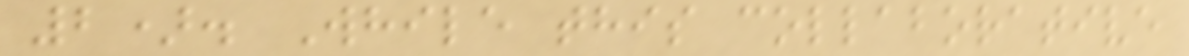2). While this collaborative
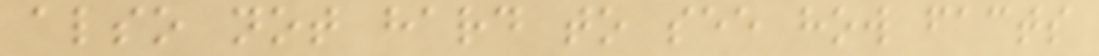also not hard to see how facts
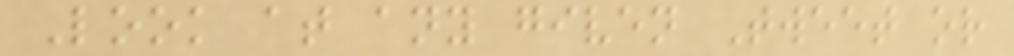Look at any given Tweet or
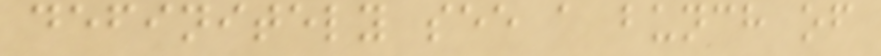definitely see a bunch of
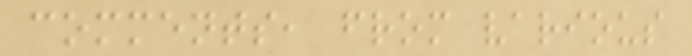comments, from various
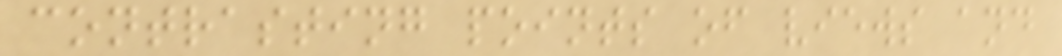contrasting points of views and
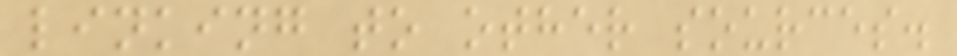linking to other sources.
